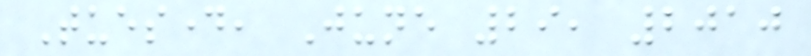Tuesday, June 29, 2010
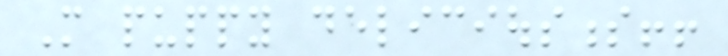More puppy deliciousness!!
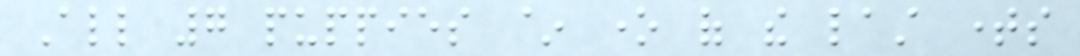All 7 puppies ~ one of the last times
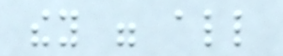they were all
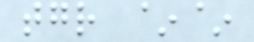together ~~
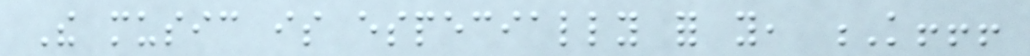The music is especially for you, K!!!
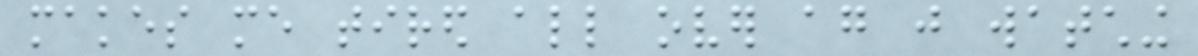makes me tired all over again just watching
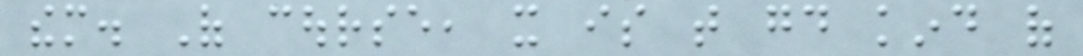them. Of course, it is that good kind of
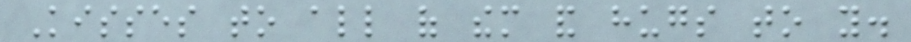Kisses to all of them and hugs to you.
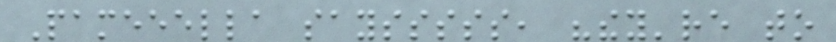Pameeella saysssss, "they're to
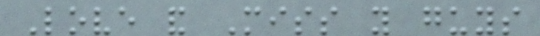Love and Miss you guys
